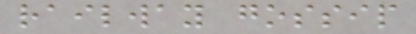railway gossip
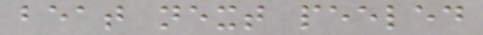beat next peeled
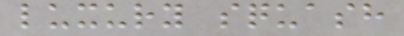luxury squash
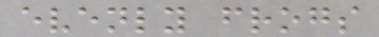evenly frogs
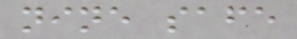nine safe
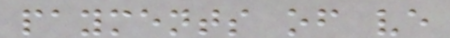payments of ve
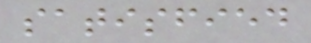satisfied
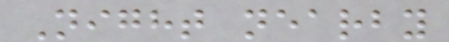Night nearby
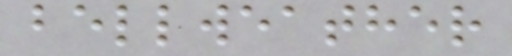bellweather
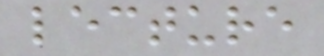lecture
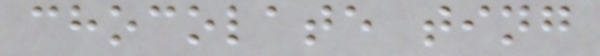chocolate ting
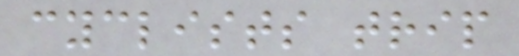cyclists trip
